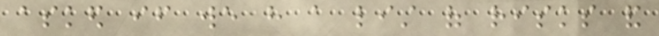asked if we have a list of risks and
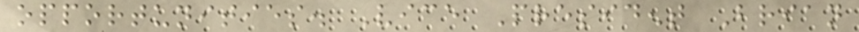opportunities. Vice President Brian
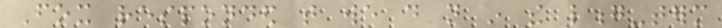Fox responded that we do not in the long-term
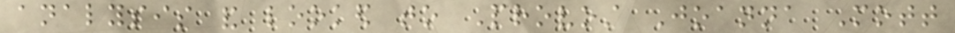analysis and looked to Provost Joanna Mott
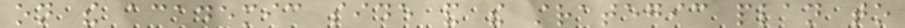on the academic side and the strategic plan to
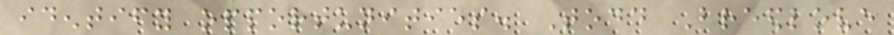identify opportunities. Todd Breedlove
